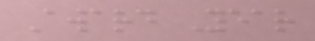Award Year
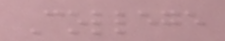College
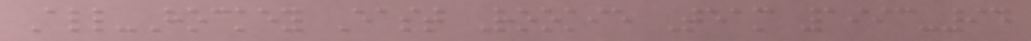All-Hockey East Rookie Team 1993-94
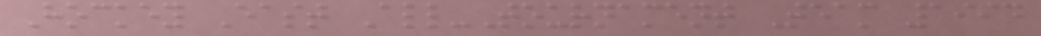Hockey East All-Tournament Team 1994
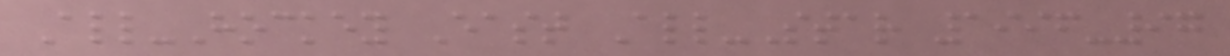All-Hockey East All-Star 1996-97
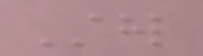AHL
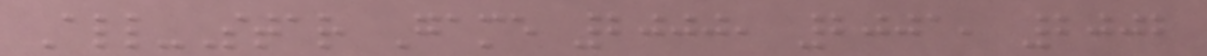All-Star Game 2000, 2001, 2002
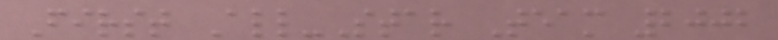First All-Star Team 2002
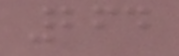264
